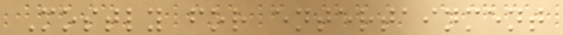Mostly for entertainment
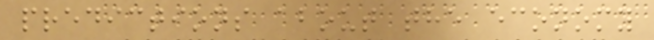predictions about the economy
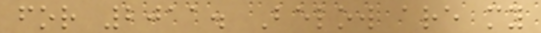for 2011. Below are my
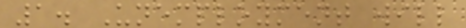1. Unemployment will
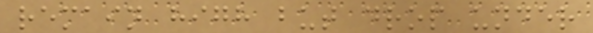remain high but drop under
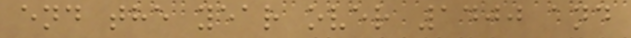end the year over 1400 and
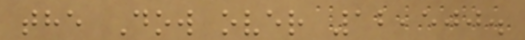the Dow over 12,500.
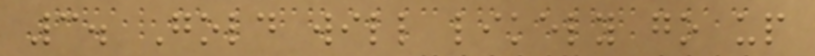3. Gold will likely go up
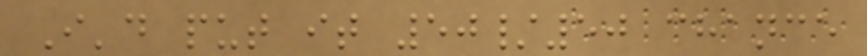I'd put it 50/50 chance
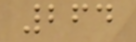264
